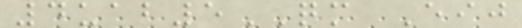4uab5QM Eij
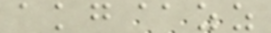akg@zz
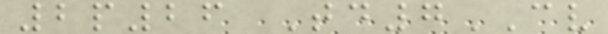2p26 Td7CV
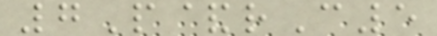7P&rC5
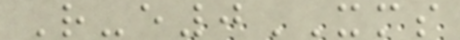R-e0XMS
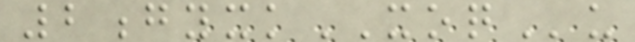2gyxkXOQu
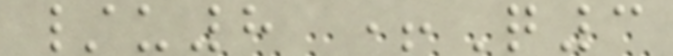/u8 +Q3
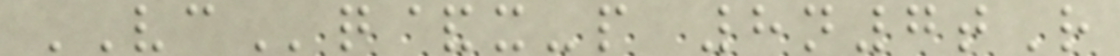VCq&x-p 8n7tR
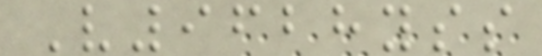V9628yss
